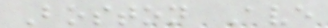Boston Ave
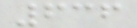636
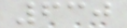630
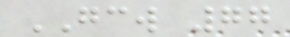GCW 77
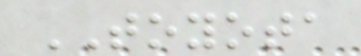TOYOTA
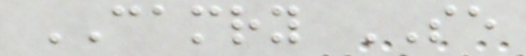CAMRY SE
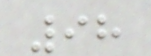98
